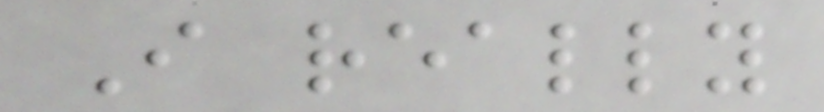I really
